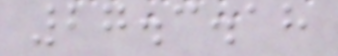27.3.18
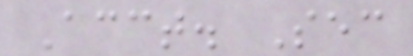Acct. Sec
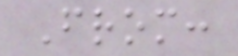From:
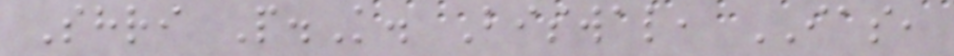Shri P.K. Biswal, IAS,
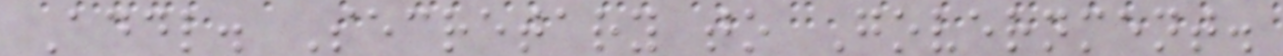Addl. Secretary to Government.
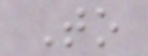To
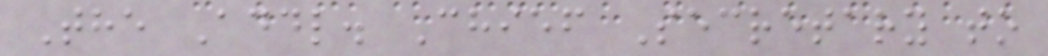The Addl. Chief Secretary to
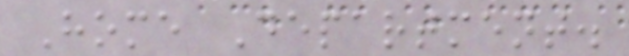Home Department.
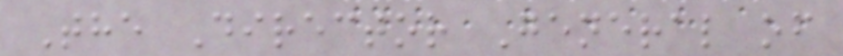The Director General of
